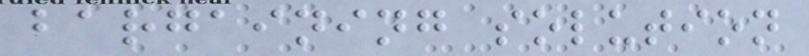bargaining solution
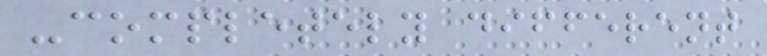-completely different
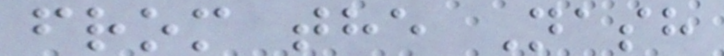from the Nash
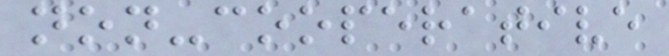non-cooperative
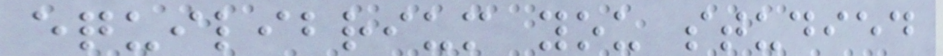equilibrium you studied
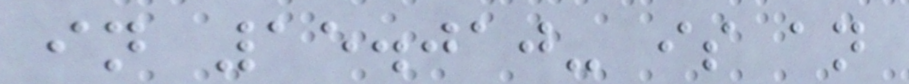in 15.010- is an
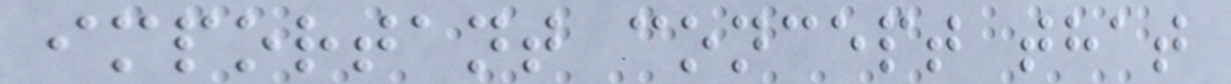important concept that
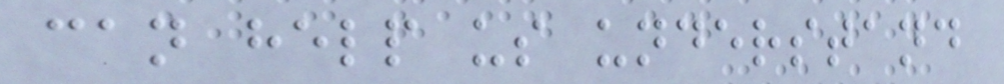can help us understand
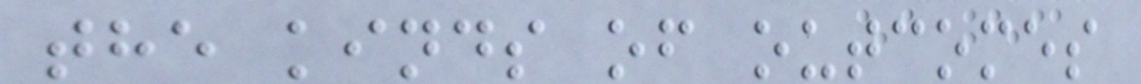the kinds of outcomes
